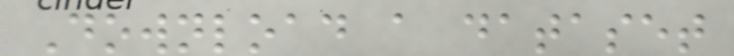Download a dataset
